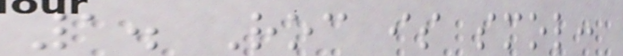1. Roc is smol:
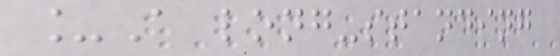_A long-standing
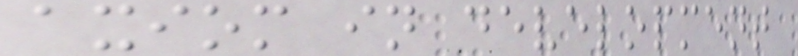axiom in development
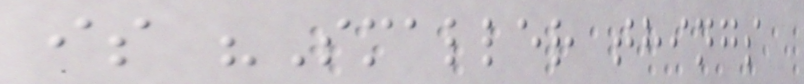is "Smaller things
